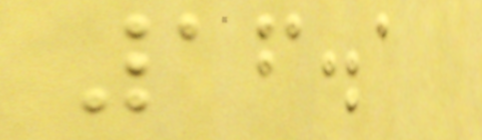16.1
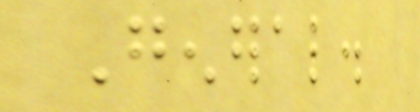General.
